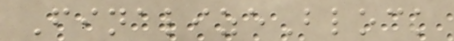FinalizeBlock
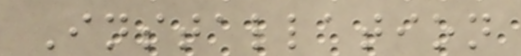Installation
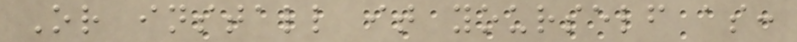Or install it yourself as:
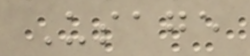Usage
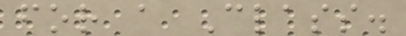for a Class.
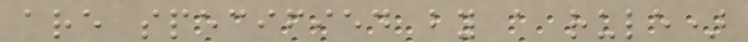are specified by a rule)
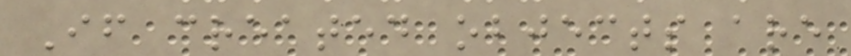If created objects are
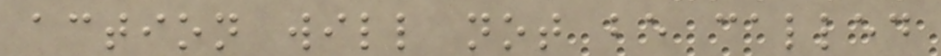action will not be called
